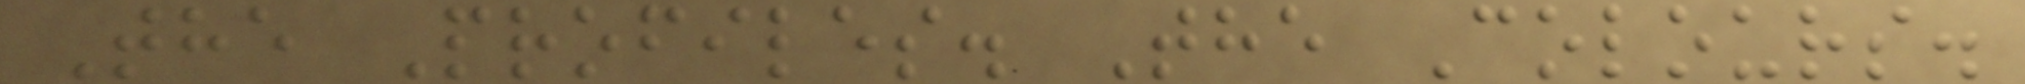The Profiles. The Colours.
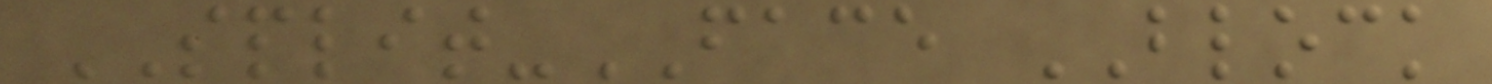SPLIT-FACE BLOCK
